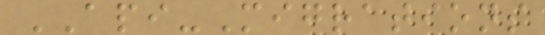API-Migrations
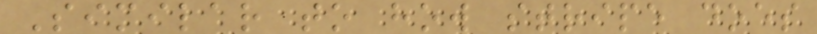Similar to how stripe does
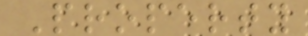Property
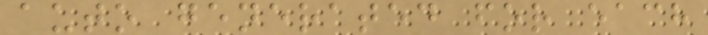auto generated for each
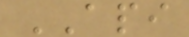API
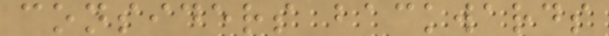considers backwards
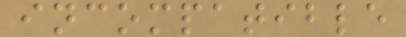incompatible
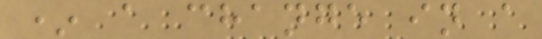* a change in a
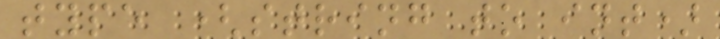type (string to int)
